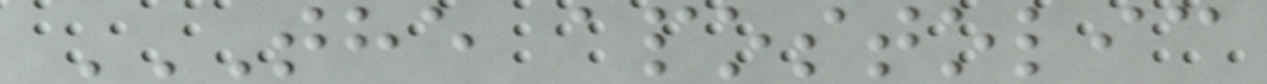THE APOSTOLIC
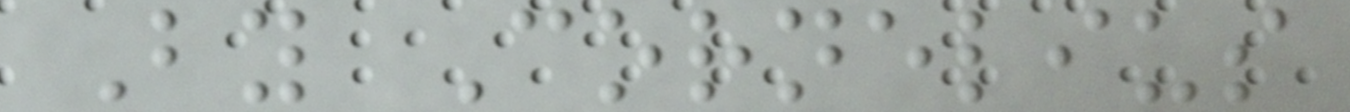By Cornelius
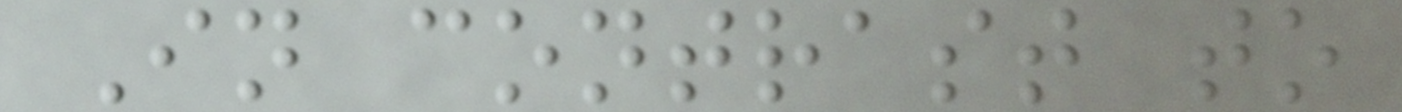In contrast to
